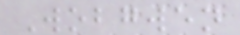Wobgwen
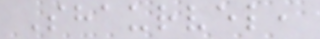Shaurvel,
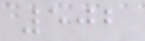502
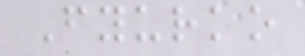Fyurko
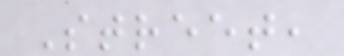Street,
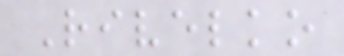Rivelko
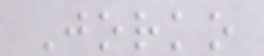Jorko
